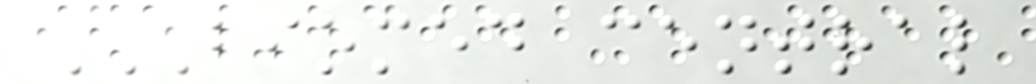BIOMED CENTRAL
